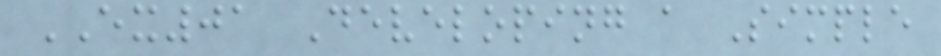EX01 Developing a Simple
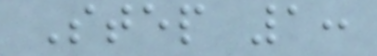Step 1:
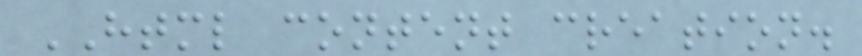HTML content creation.
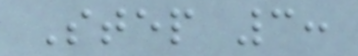Step 3:
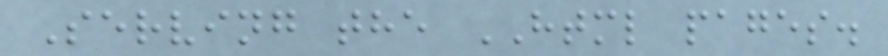Serving the HTML pages.
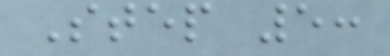Step 5:
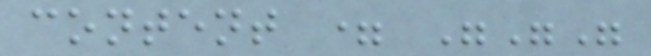content = """
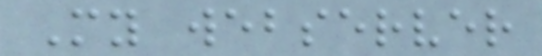My webserver
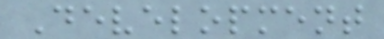Development
